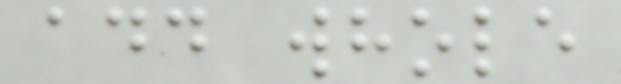add whole
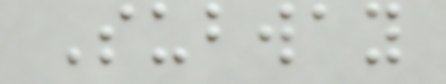Subway
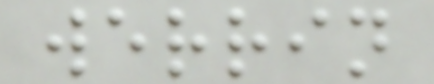werrin
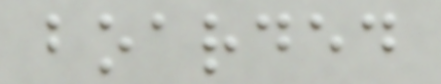boarded
